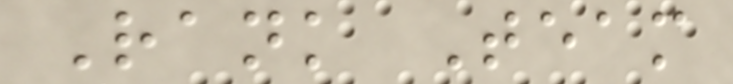Rank Team
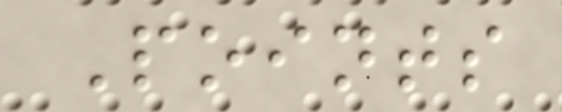Points
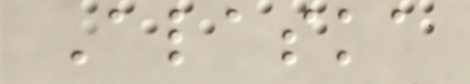Alaska
